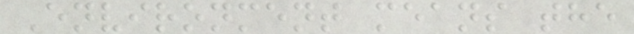Environment means the
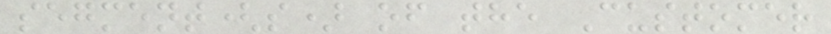segment(s) of the Customer
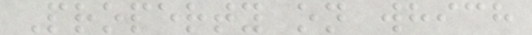Property on which
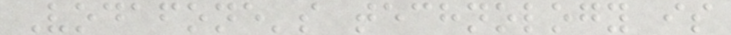Vodafone's technology is
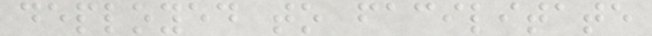deployed to facilitate
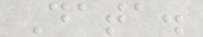Data.
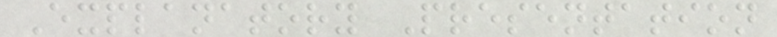Explanatory Presentation
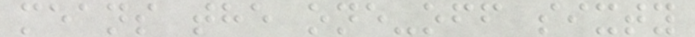means the one-off sixty
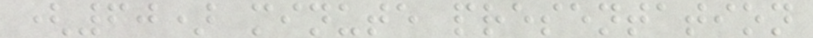(60) minute presentation
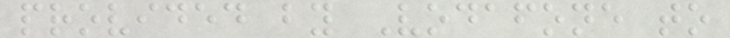provided by Vodafone to
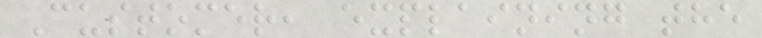Customer, explaining the
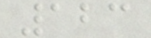123
